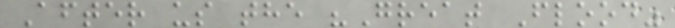After us the "Great Flood"
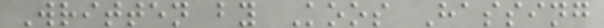Written by Koos Hassing
